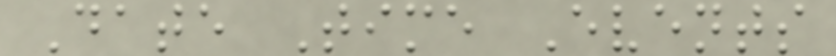Date Time Events
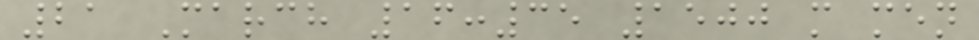21 March 16:35 1500 m men
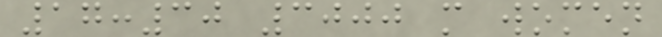17:30 3000 m women
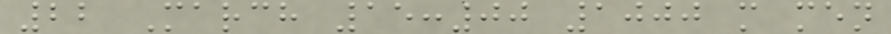22 March 15:00 1000 m men
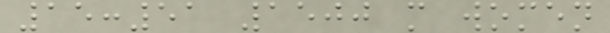15:51 1500 m women
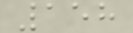158
